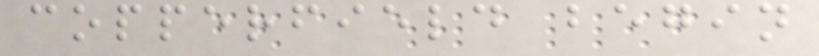copperfield begin
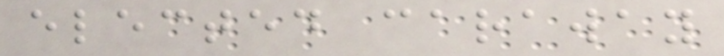elected caraway
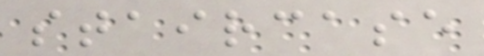staircase
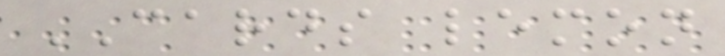CARDS lemon
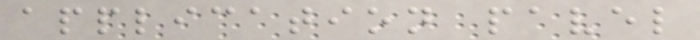application pavel
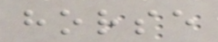horse
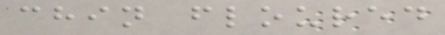chin floured
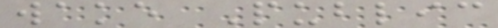wake Public
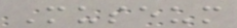Museum
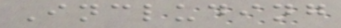Including
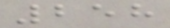258
